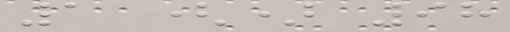1 () 98
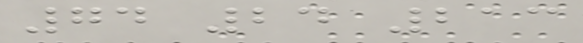74 24 213
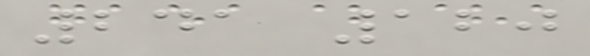241 120
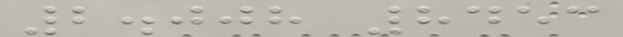2.008 8453
